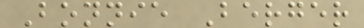Bonnie Berger
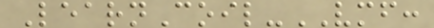LearnCoil-VMF:
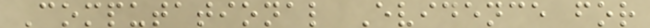Computational Evidence for
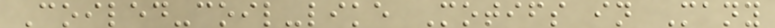Coiled-coil-like Motifs in Many
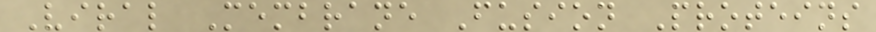Viral Membrane Fusion Proteins
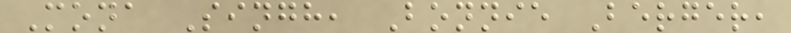Mona Singh, Bonnie Berger,
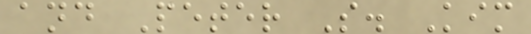and Peter S. Kim
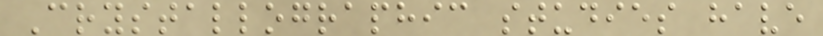Crystallographic studies have
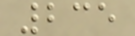235
